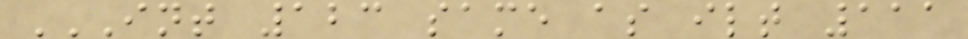INT 123 SAME AS ILT 111
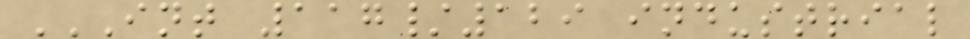INT 117/129 INDUSTRIAL
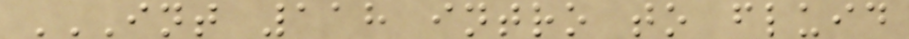INT 118 INTRO TO FLUID
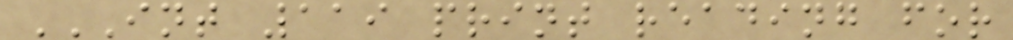INT 119 PRINT READING FOR
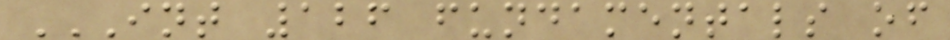INT 126 FUNDAMENTALS OF
